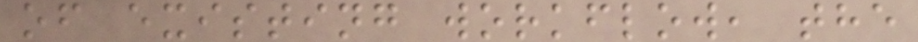of existing workflow, the
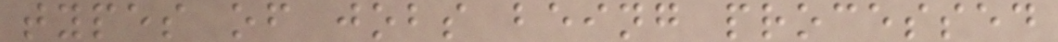types of jobs being processed
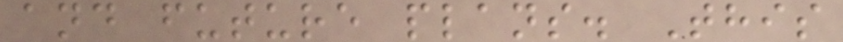and future plans. This
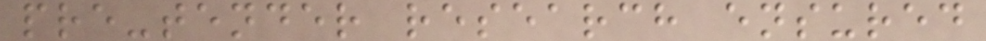pre-tender research ensured
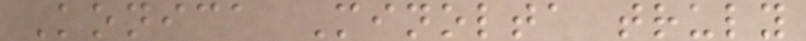Konica Minolta truly
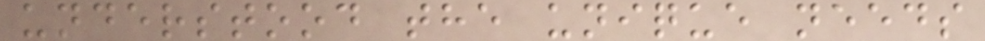understood the unique needs
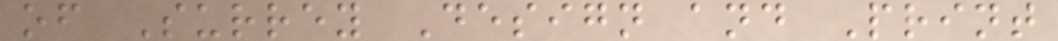of Surrey Design and Print
